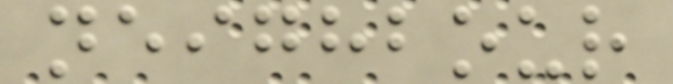neighbour
